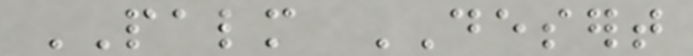PALM DESERT
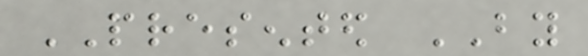PRESENTED BY
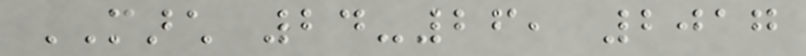MARCH 24-26, 2017
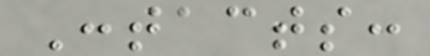Contacts:
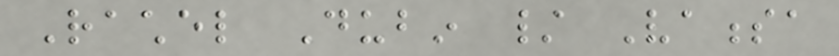Rachel Dubin / Vanessa
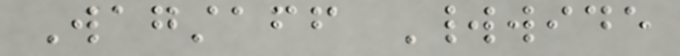Wagstaff Worldwide
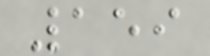159
